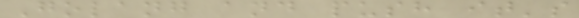Golang and push it's
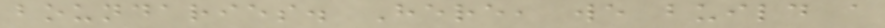boundaries. Here, we build a
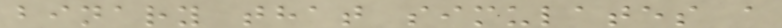binary that simulates a
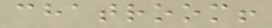chatroom!
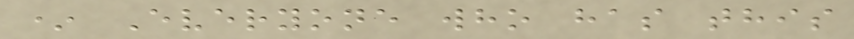* Everyone who has this
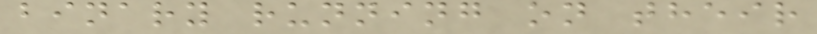binary running on their
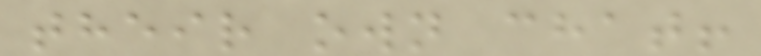their own chat!
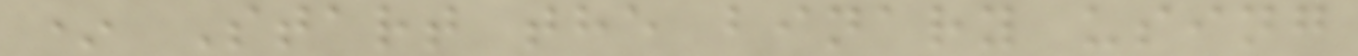* Start the binary using
